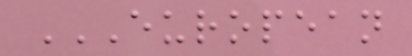EUROPEAN
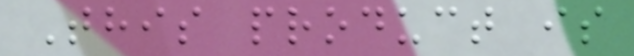This product is
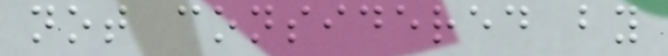not considered by
